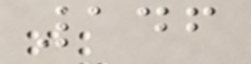146
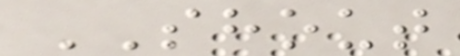SHOUT
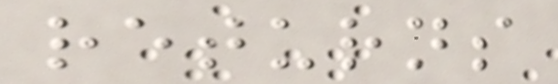returns
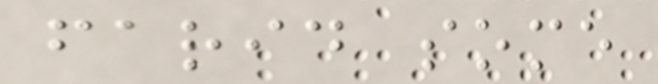farid some
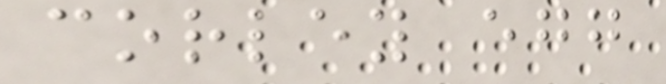corley egg
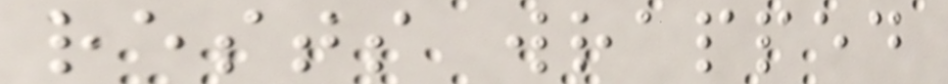rests wrapped
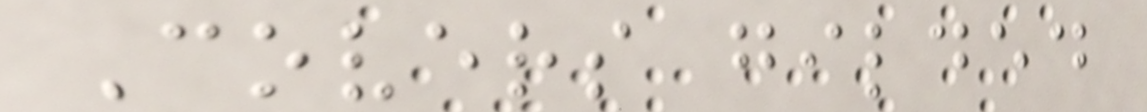Covers gilded
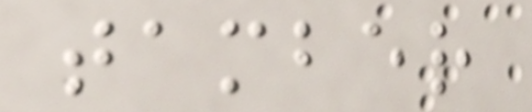tamber
